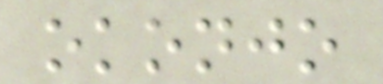okonjo
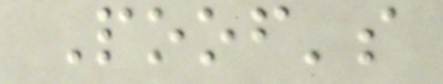Poof's
